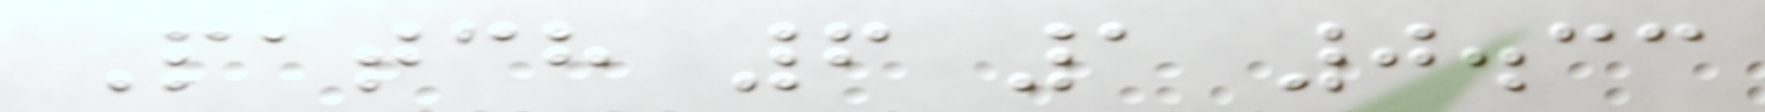Patch 6 1 0.33
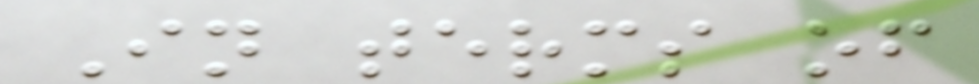In terms of
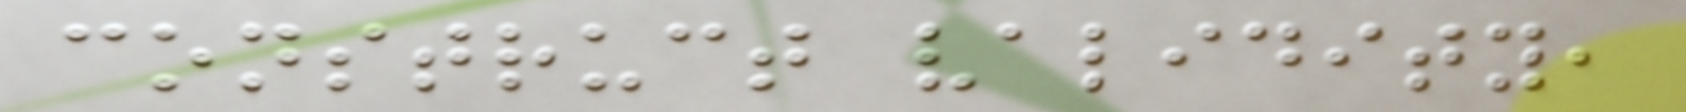construct validity,
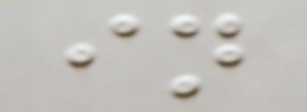in
